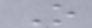O
